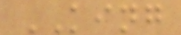KING
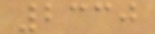2330
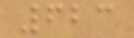623
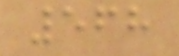568
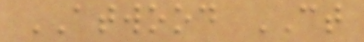ATWOOD CT
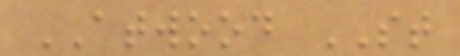ATWOOD ST
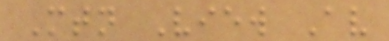Mtn View Av
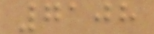7108
